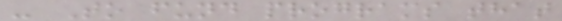- To fund programs that
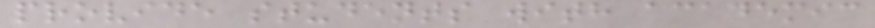provide students with academic
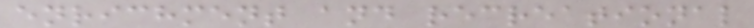enrichment and recreational
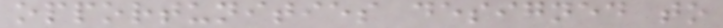opportunities designed to
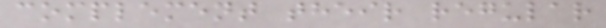complement their regular
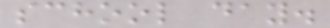school day.
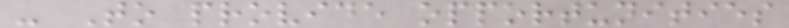- To provide opportunities
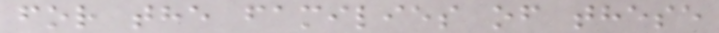for the families of these
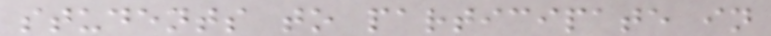students to participate in
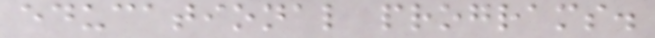educational programs.
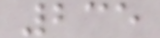235
